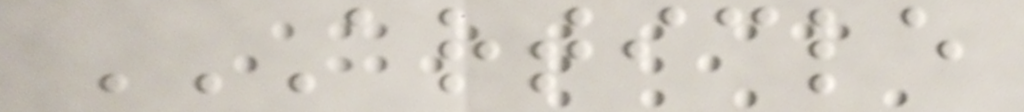ARTICLE
